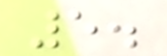5.
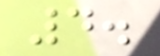4.
